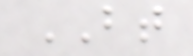BT
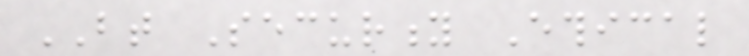BT Security Ethical
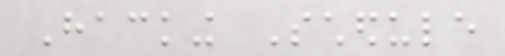Hacking Schedule
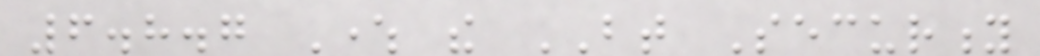6.8.7 Where the BT Security
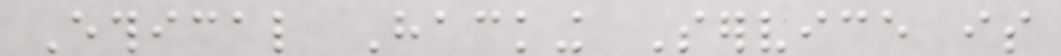Ethical Hacking Service is
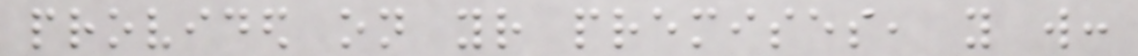provided on your premises, you will:
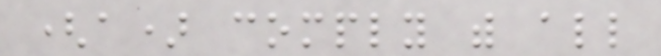(a) comply with all
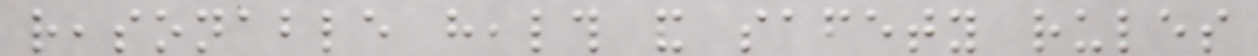reasonable health and safety rules
